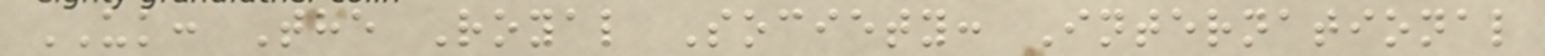UK: The Royal Society: International
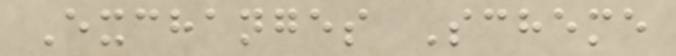Exchanges Scheme
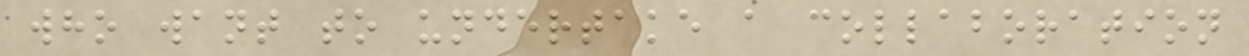who want to undertake a collaboration
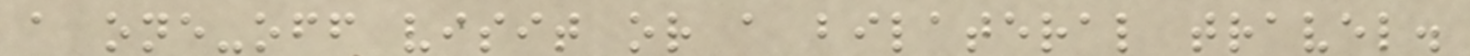a one-off visit or a bilateral travel.
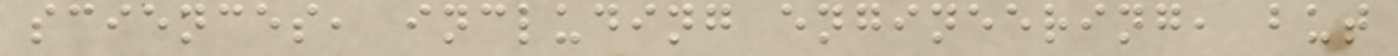sciences, including engineering, but
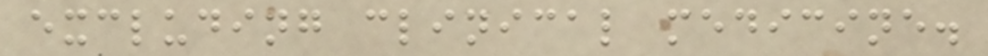excluding clinical medicine.
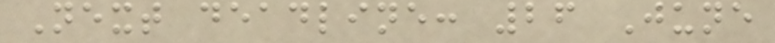Next deadline: 26 June
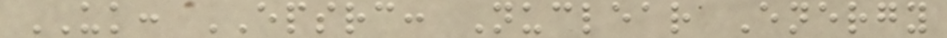UK: EPSRC: Nuclear Energy
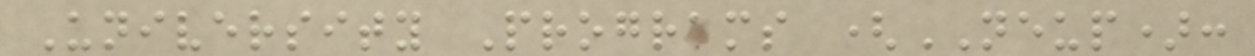University Programs (NEUP):
